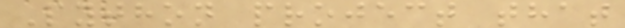Python project that
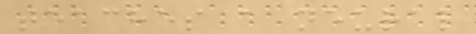teaches a neural
